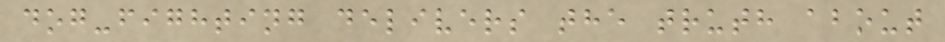dog-fighting delivers the truth about
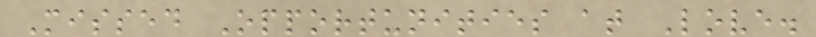Missed Opportunities at Love.
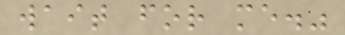wait for me."
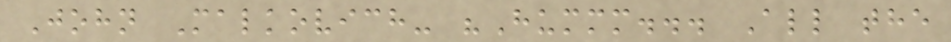John Malkovich- "Hummm... All the
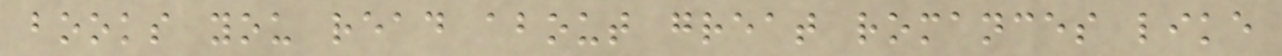books you read about great romances like
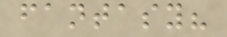fantasy?
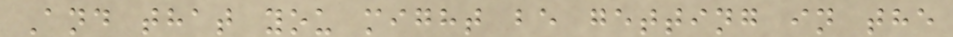And that you might be getting in the
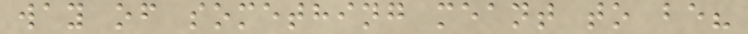way of something meant to be?
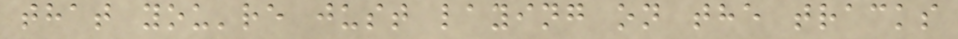that you're just laying on the tracks
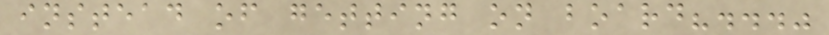instead of getting on board?..."
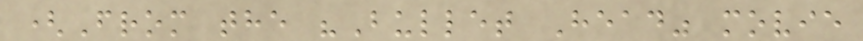(From the "Bullet Head" movie
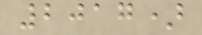2017)
